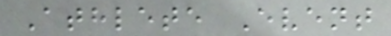Athlete Event
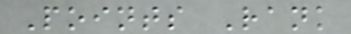Points Rank
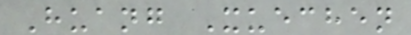Huang Xuechen
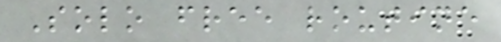Solo free routine
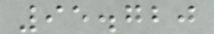95.720
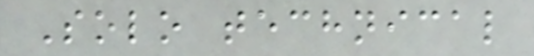Solo technical
